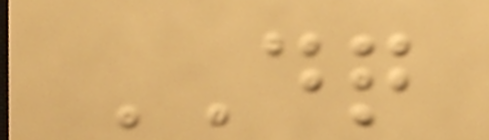DQ
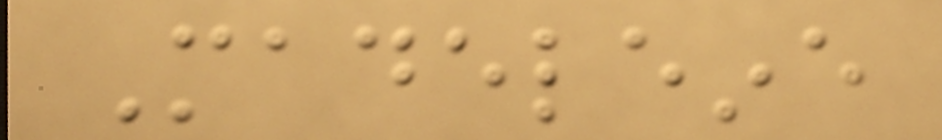Madeleine
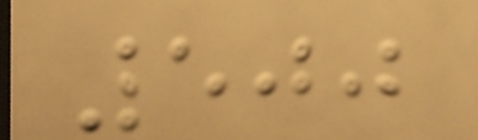500
